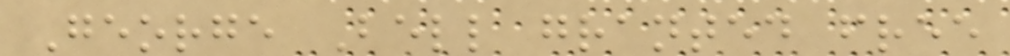George Bell granted free
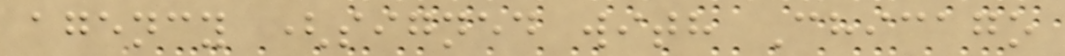agency (signed with Chicago
